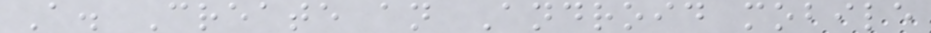A. Create an Android mobile
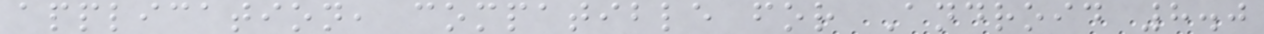application, compatible for Android 8.0
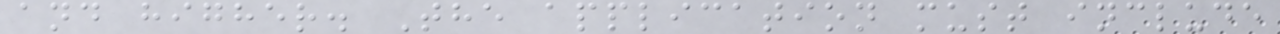and higher. The application must include
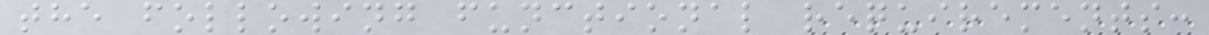the following functional requirements:
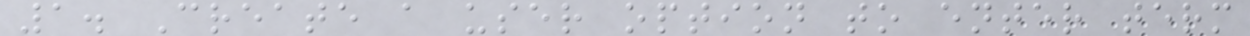1. Create a user option to enter term
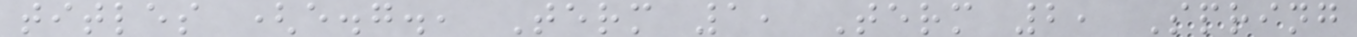titles (e.g., Term 1, Term 2, Spring
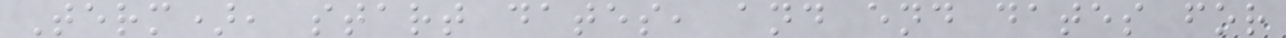Term), start dates, and end dates for
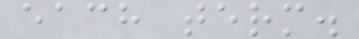each term.
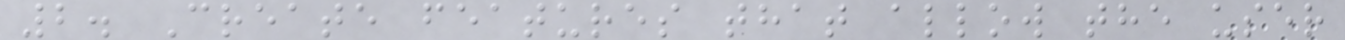2. Create features that allow the user
